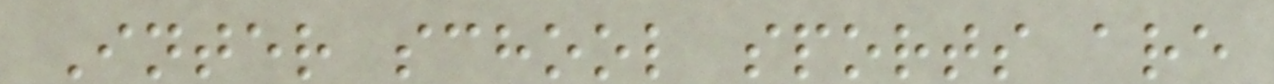Inter school sports are
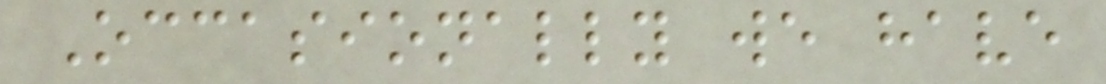Occasionally we have
